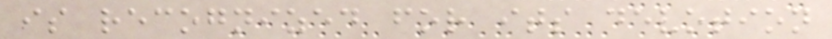is recognized for its devotion
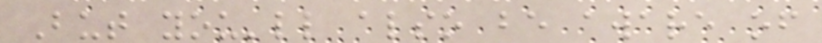But you'll also be aware of
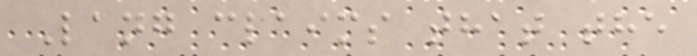Lang claims that the
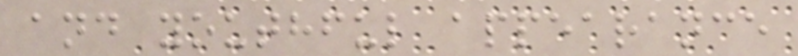and youthful appearance
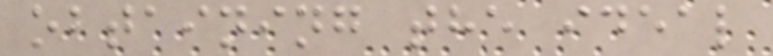obtaining the ideal
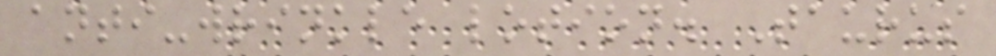anti-wrinkle lotion. Taurus
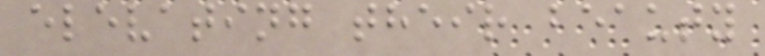elevating their beauty
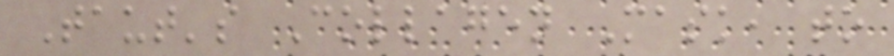Taut's Collagen Mask, to
